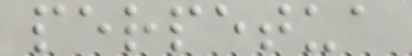perpetua
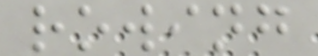rowing
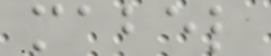mabel
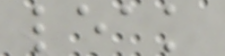leak
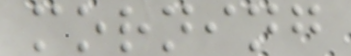morning
